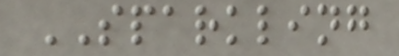SPARKLING
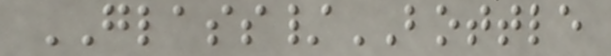GLASS/BOTTLE
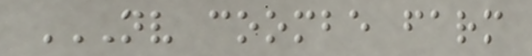NV COOMBE FARM
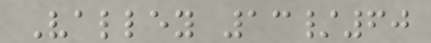Valley 13/60
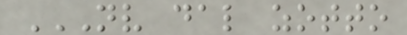NV DAL ZOTTO
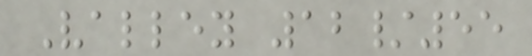Valley 12/55
